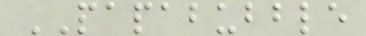PAPABUBBLE
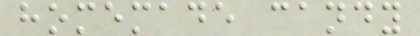homemade candy
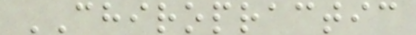CHIROPRACTIC
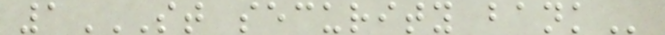1ST SECURITY BANK
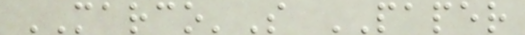MARCO'S PAPER
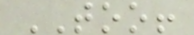TOO!
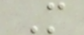M
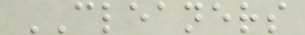CLEANERS
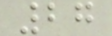27
